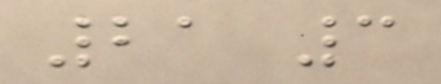21 3
